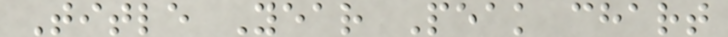Title Year Peak chart
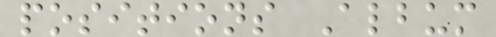positions Album
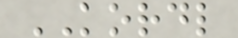KORDL
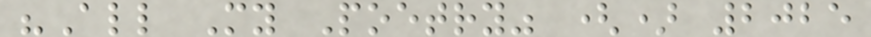"All My Poetry" () 2025
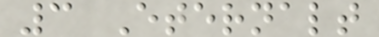3 Eternalt
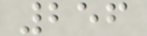256
